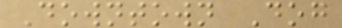Downtown Dog
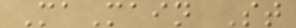MaMain St
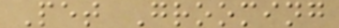Pet Grooming
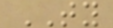TY
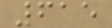615
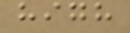high
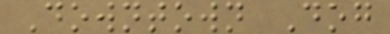Downtown Dog
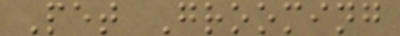Pet Grooming
